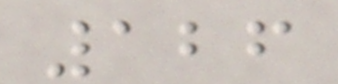126
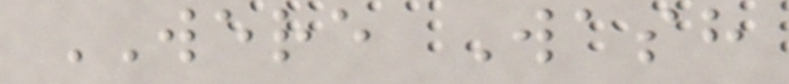WERE Wash
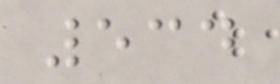534
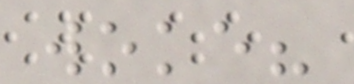woke?
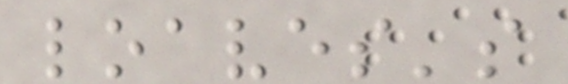loaves's
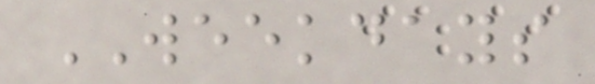WEEKDAYS
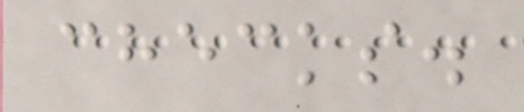checks.
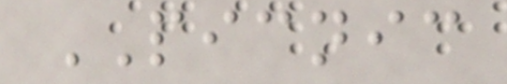PICNIC
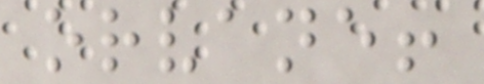orvane!
